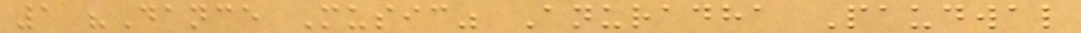1 "Dance Music" Anuradha Paudwal
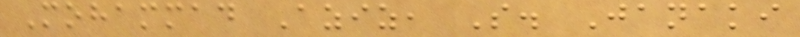Mohammad Aziz, S. Janaki
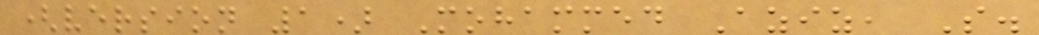(version 1) Mohammed Aziz, S.
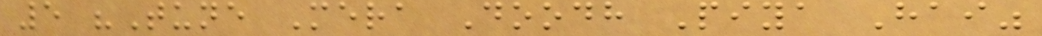5 "Tune Mera Doodh Piya Hai"
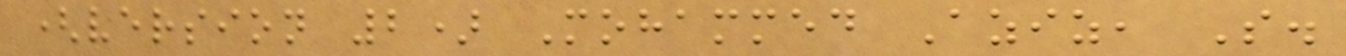(version 2) Mohammed Aziz, S.
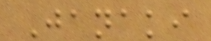Janaki
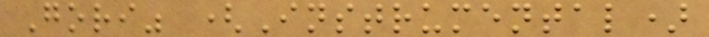Gori" (Instrumental)
